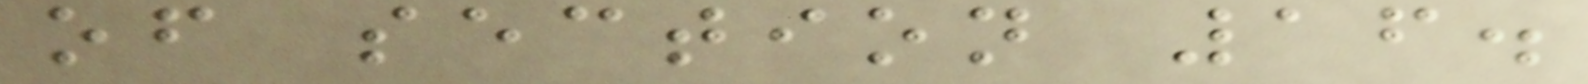of section 16.
